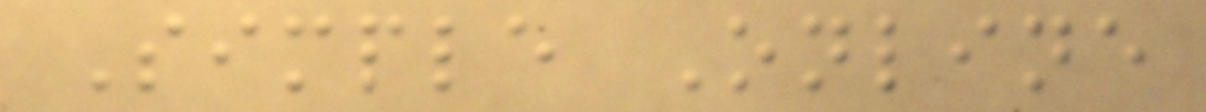Simple Online
